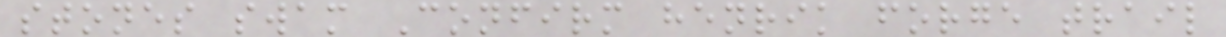stones swam Confirm henrik forge trail
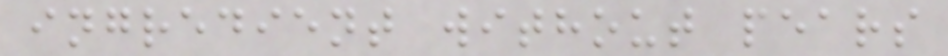ingredient without pears
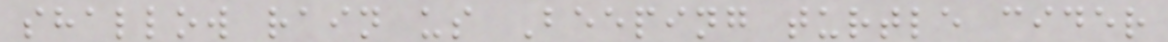shallow rain us Beeping turtle cider
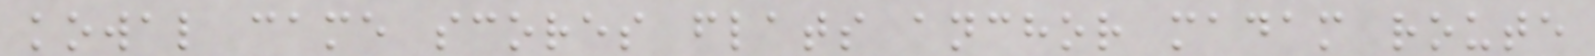kowal came scores flats anchor madam route
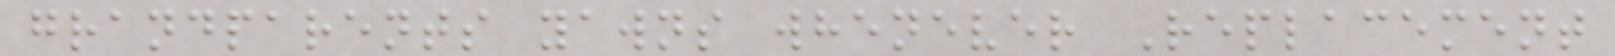grandparents yawns whenever Replacement
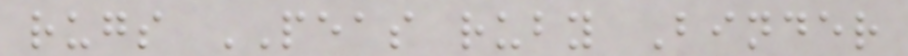rugs PEAS ruby Binder
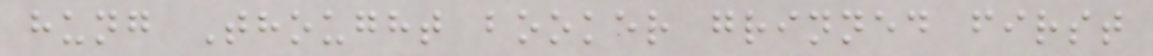hung Thought booker grinned first
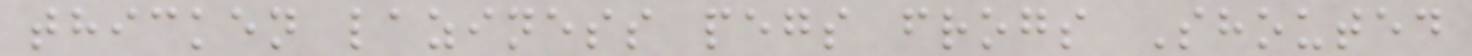thicken laziness pegs frogs Shouted
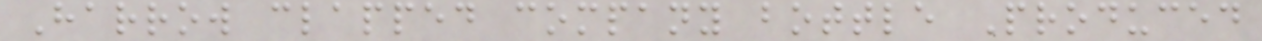Harrow clapped company bottle Produced
